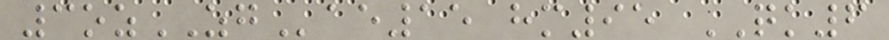3ozZGae15 hm95 QK6
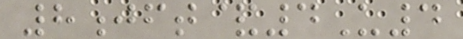8jft&4U4
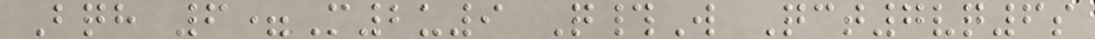Bqh 6=M2u9 Q#W Qct7vq6s
